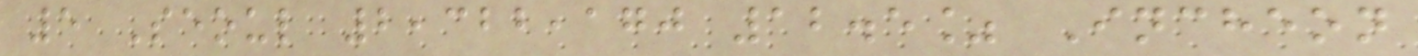5 Seoul 2,322,170 12.5% Incheon
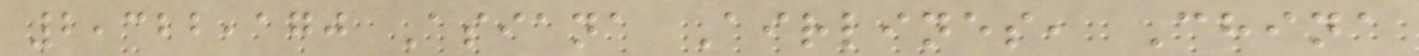2,322,170 Asiana Airlines, China
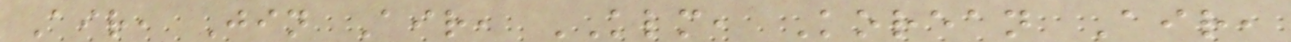Air, Jin Air, KLM, Korean Air,
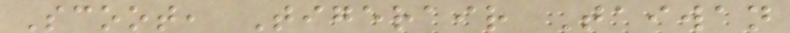Scoot, Tigerair Taiwan
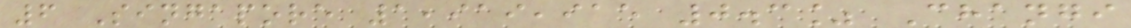6 Singapore 1,919,915 0.3% Changi
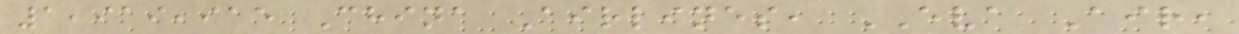1,919,915 China Airlines, EVA Air,
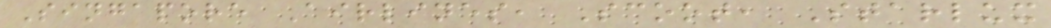Singapore Airlines, Scoot, Starlux
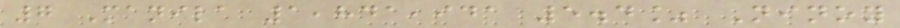7 Manila 1,841,941 5.4% Ninoy
